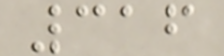316
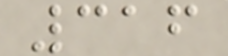316
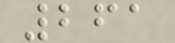261
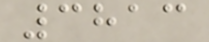3813
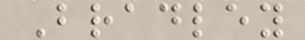Bradley
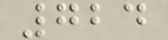724
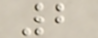2
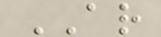AR
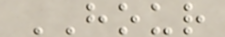HOUR
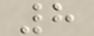8
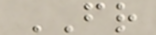FR
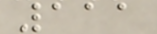111
